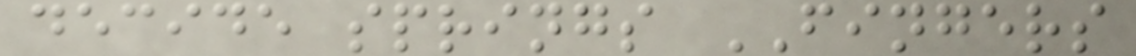decide springs FINGERS
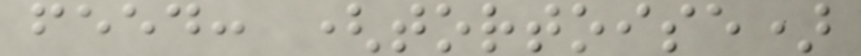feed: (tortoise)
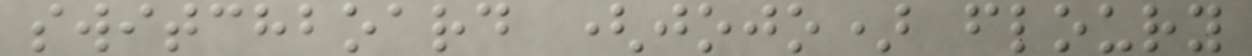switchboard (jojo) floury
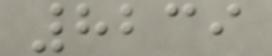8239
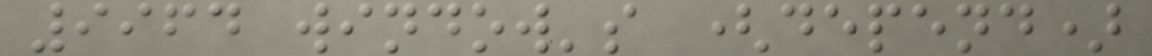9964 window's (depend)
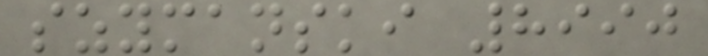szymanski 8990
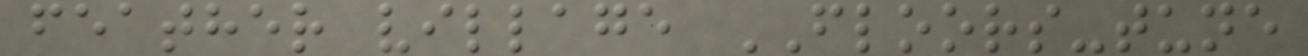feather village FLOORS-tune
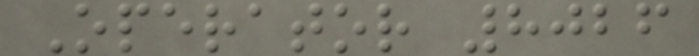Operator 8026
